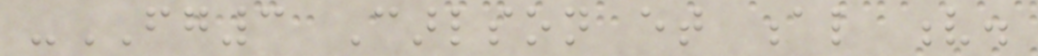-FG3 Carlson et al v.
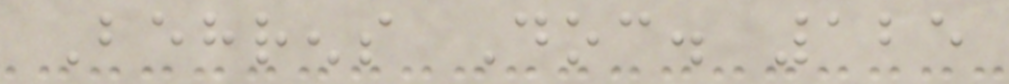Behrens Doc. 125
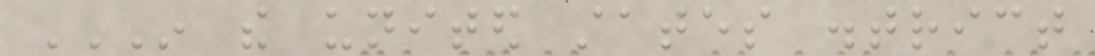IN THE UNITED STATES DISTRICT
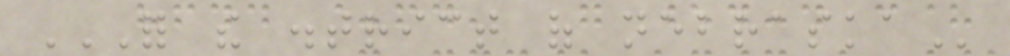FOR THE DISTRICT OF NEBRASKA
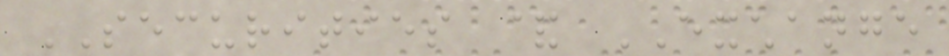SECURITIES & EXCHANGE
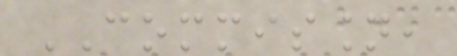COMMISSION,
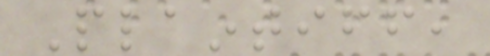Plaintiff,
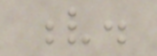v.
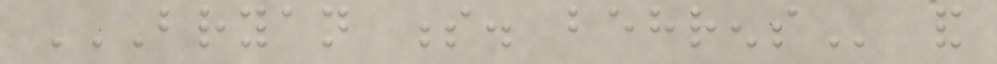BRYAN S. BEHRENS and
